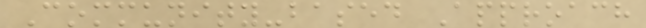Community-based Approach
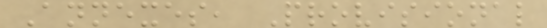Annexes, Provisional
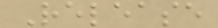Release
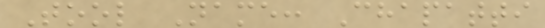Tool Name: Chapatti
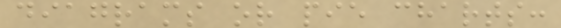diagrams or pie charts:
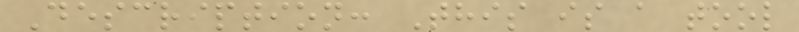Description: This is a tool
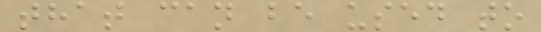that can be used to
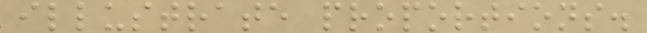illustrate proportions.
